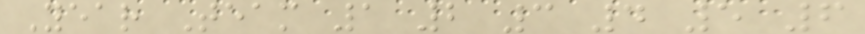Year Team 1 2 3 4 5 6
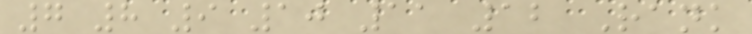7 8 9 10 11 12 Rank
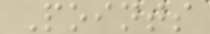Points
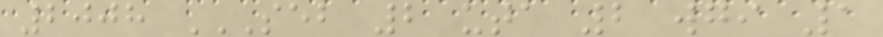2008 SEB 2 UTA 2 WGI 1
